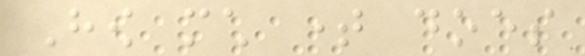How much time does
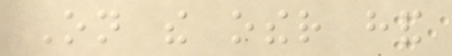On the other hand
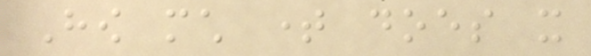How much time does it
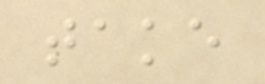take
